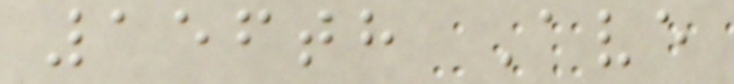156th Ave
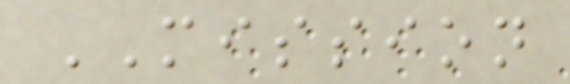MISSION
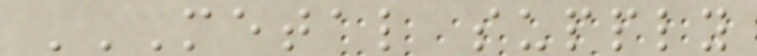METAL SUPPLY
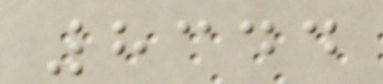8344
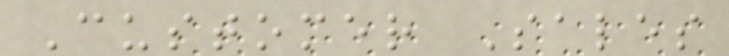Customer Sales
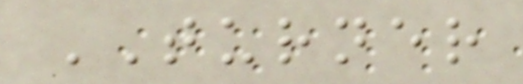TURNER
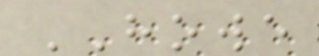HOWE
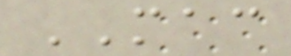MAC
